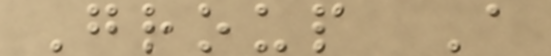Group A
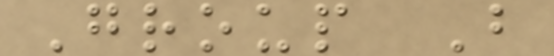Group B
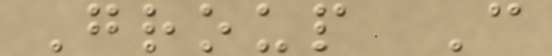Group C
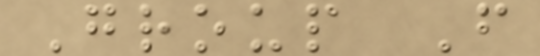Group F
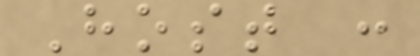Host :
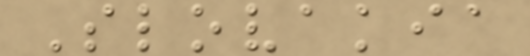Slovakia
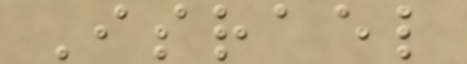Israel
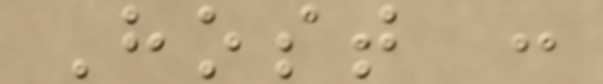Host :
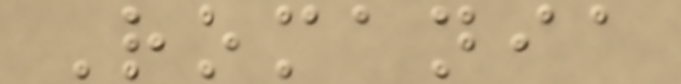Romania
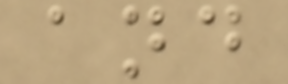and
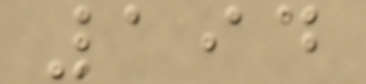194
